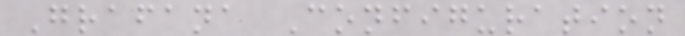Grafana Configuration
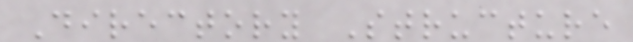Directory Structure
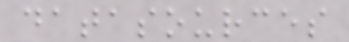datasources
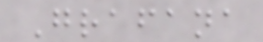Grafana
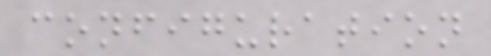configuration
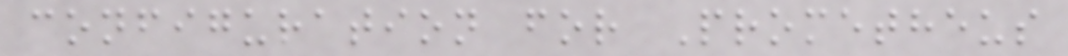configuration for Prometheus
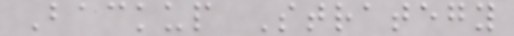Backup Strategy
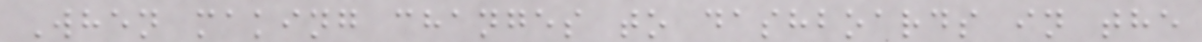When making changes to dashboards in the
